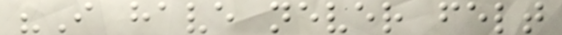"I have never felt
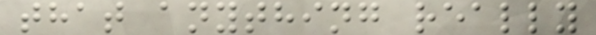that anything really
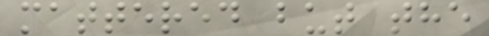mattered but the
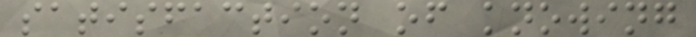satisfaction of knowing
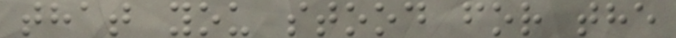that you stood for the
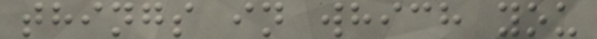things in which you
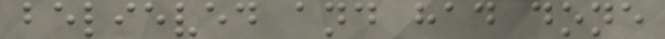believed and had done
